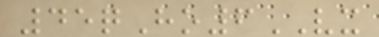45qHo6VX
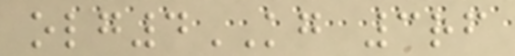olg4KG 3rf
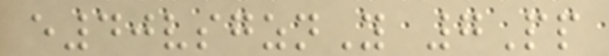e40vsgznY 7Pp
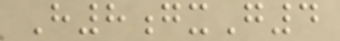H8gxG4
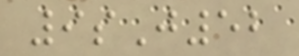9sJ52
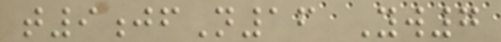t9jfN16 Yw7
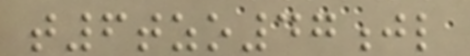t6tzo47jl
